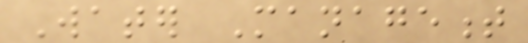Water Management
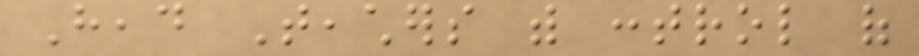Head Teachers with control of
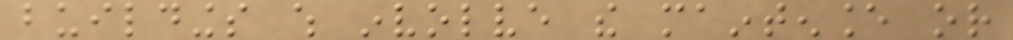buildings which involve the maintenance or
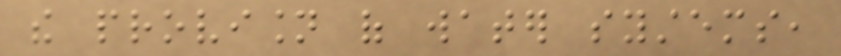the provision of water systems,
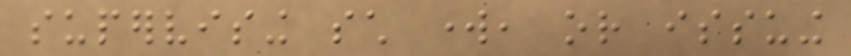supervising such work, or issuing
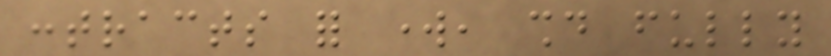contracts for work, should fully
